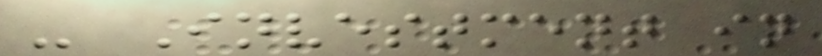- Investment in
